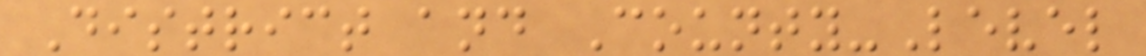District and County-Level
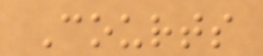Courts
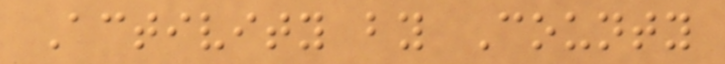Activity by County
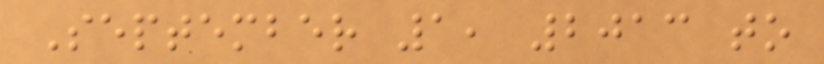September 1, 2013 to
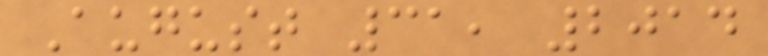August 31, 2014
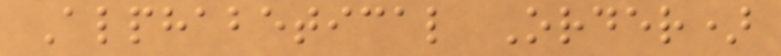Alphabetical Order)
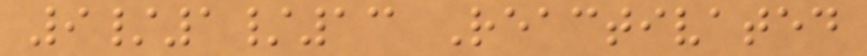9/1/13 Reactivated
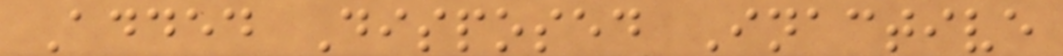Added Disposed Inactive
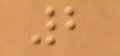2
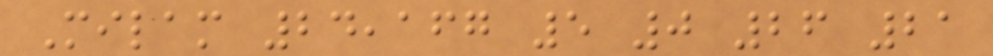Milam 24,167 5 0 26 21
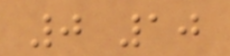0 10
